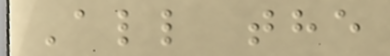All the
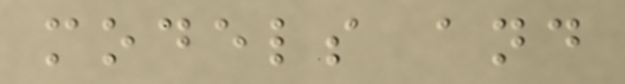models and
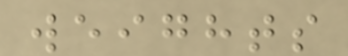weights
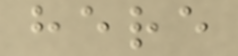here
